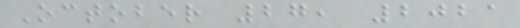October 27, 2021
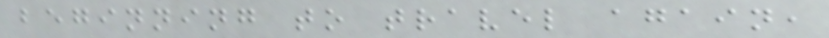beginning to travel again,
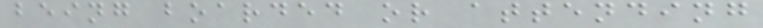being boarded or attending
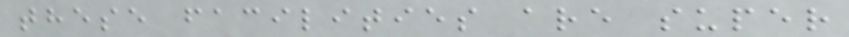these facilities are super
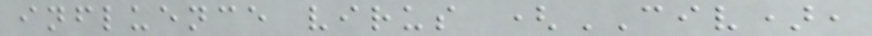influence virus (CIV),
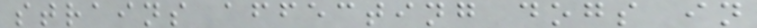strains affecting dogs in
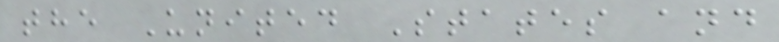the United States and
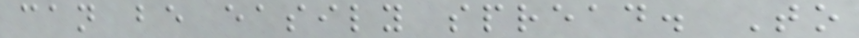can be easily spread. To
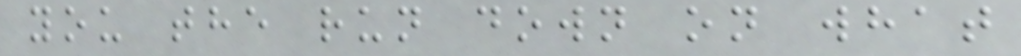you the run down on what
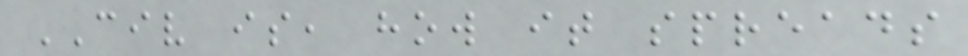CIV is, how it spreads
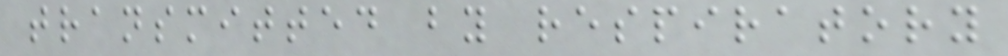transmitted by respiratory
